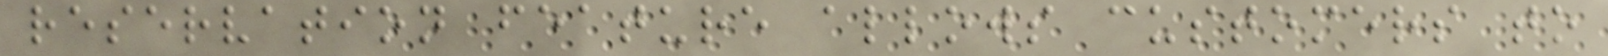reservation feature allows customers to
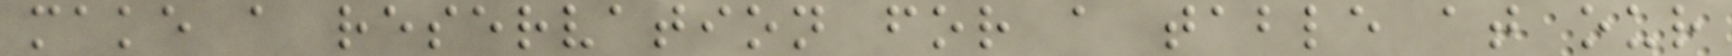make a reservation for a table at our
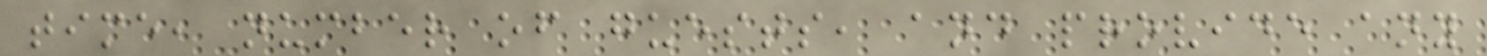time, number of guests, and provide any
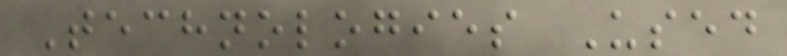Technologies Used
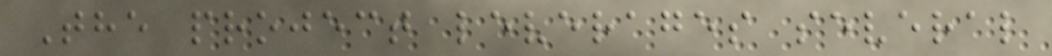The project leverages several
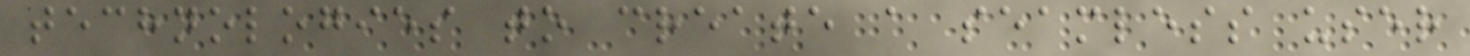technologies to create a seamless user
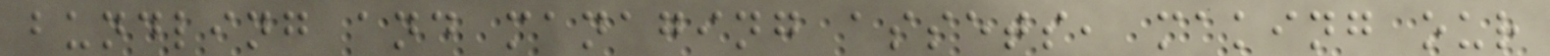bundling and managing assets, making our
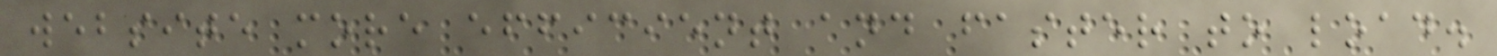website more efficient and faster to load.
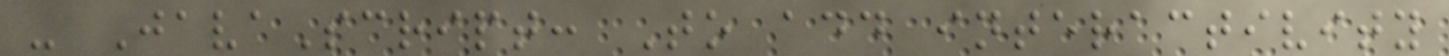- JavaScript: To add interactivity
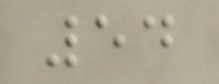54
